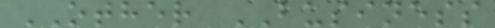OTHER BUSINESS
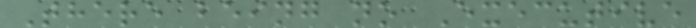There being no Executive
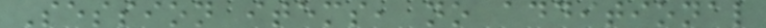Session items, no additional
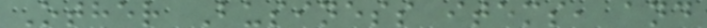Other Business items, and
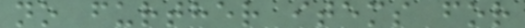no further items for
